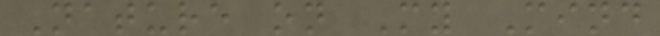Nature on My Mind
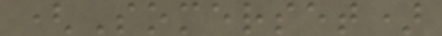(Somerset)
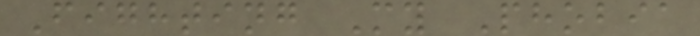Fighting My Phobia
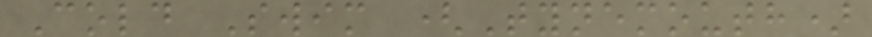Cold Swim (Tynemouth)
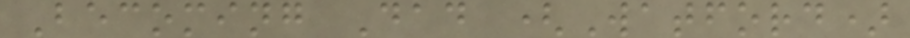Becoming Dad (Watford)
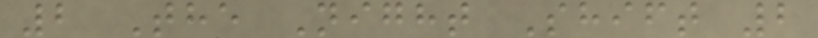2 The Night Shift 2
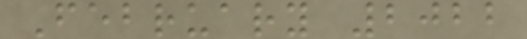February 2022
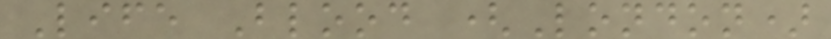Life Blood (London)
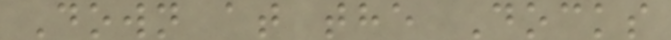Down at the Docks
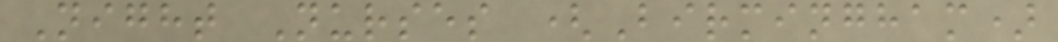Night Nurses (Birmingham)
